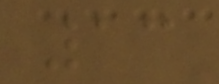13
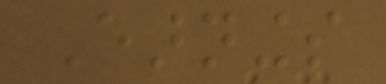Earnings
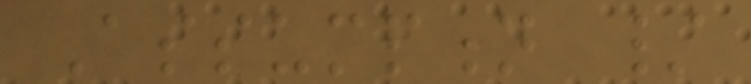Assumption /
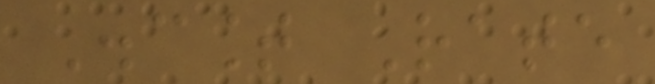Discount Rate
